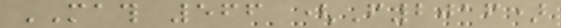MATH 566 (F2016)
